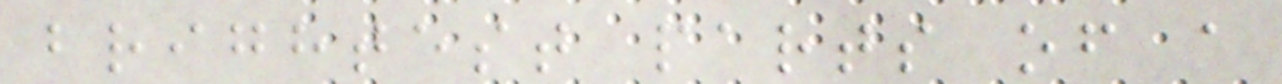brightest parts of a
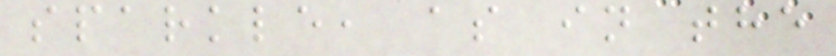sparkle, as in the
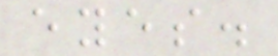eyes.
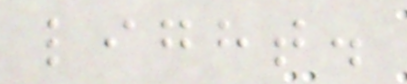light.
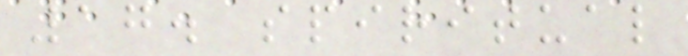17. spiritual
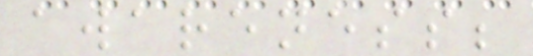awareness;
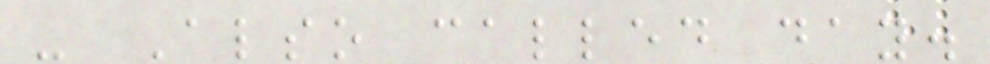- Also called day.
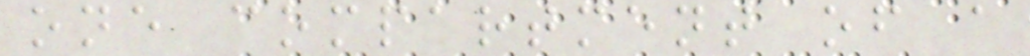one compartment of a
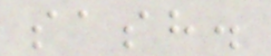sash.
